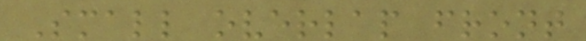Small overlap front
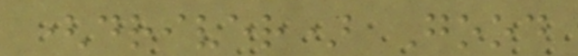(driver) Good
